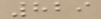829
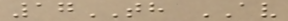17TH AV
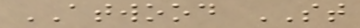ATWOOD ST
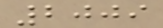2009
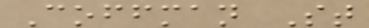Coffman St
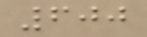600
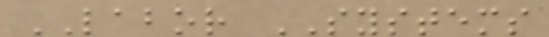LABOR SYSTEMS
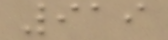919
